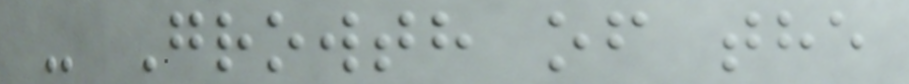- Growth of the
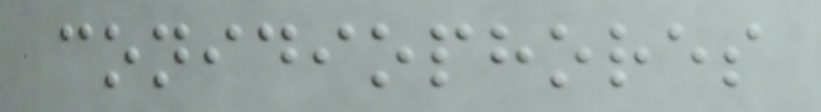conidiophores
